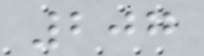207
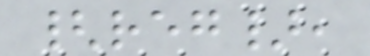{reg},
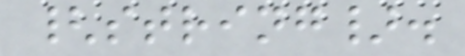{string}.
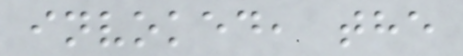invoked, the
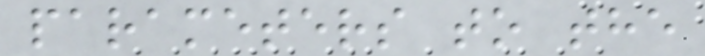parameters to the
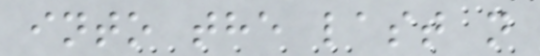into the last n
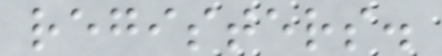registers.
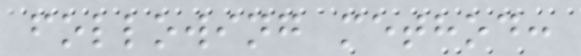following method:
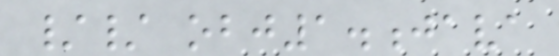// obj1.java
